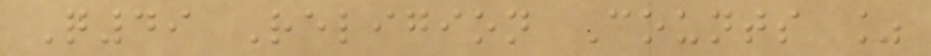Q49 Religion Counts %
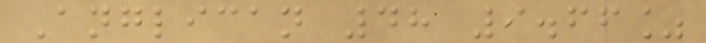Anglican 48 9.66%
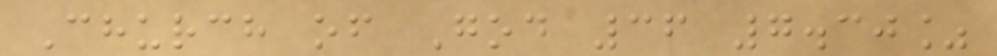Church of God 36 7.30%
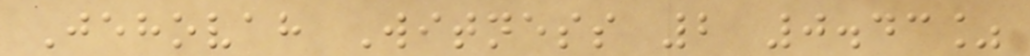Jehovah Witness 2 0.43%
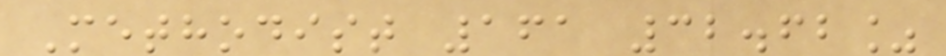Methodist 161 32.62%
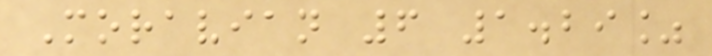Moravian 6 1.29%
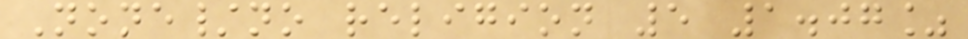None/no religion 5 1.07%
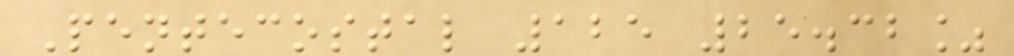Pentecostal 125 25.32%
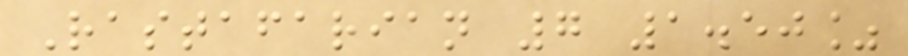Rastafarian 7 1.50%
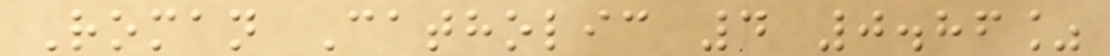Roman Catholic 4 0.86%
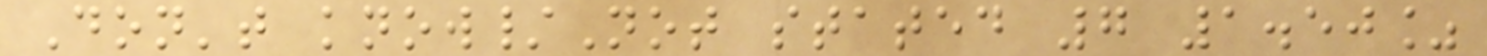Don't know/Not stated 7 1.50%
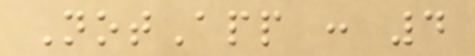NotApp : 4
